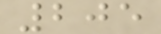205
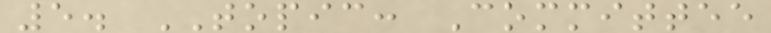5. TOPIC: Committee
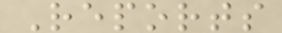Reports
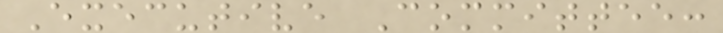Executive Committee:
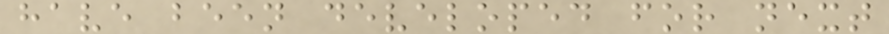have been developed for next
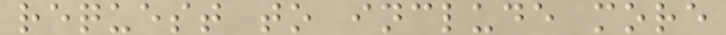request to include more
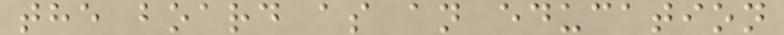the board as an education
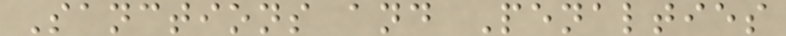Sanctions and Penalties
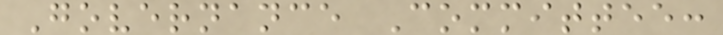Governance Committee:
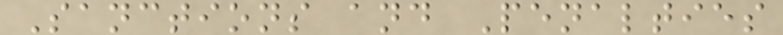Sanctions and Penalties
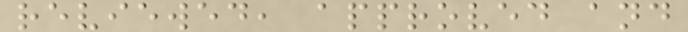reviewed, approved and
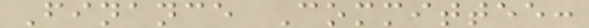Finance Committee:
